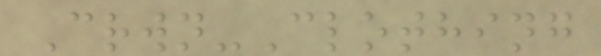Crwn-Clothing
